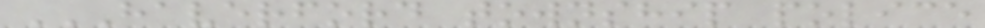HAVERFORD TOWNSHIP POLICE
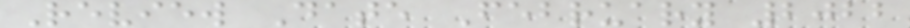Review Date February 2022
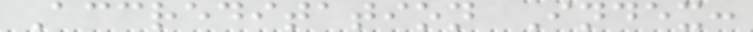Accreditation Index:
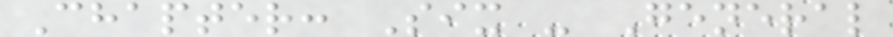Chapter: Six - General
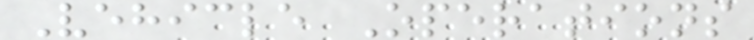Vehicle Operations
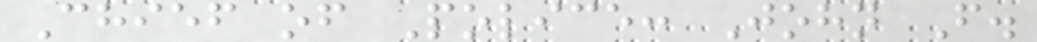Chief of Police: John F.
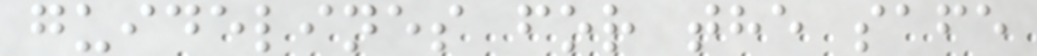guidelines for the safe
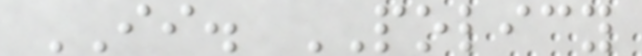II. POLICY
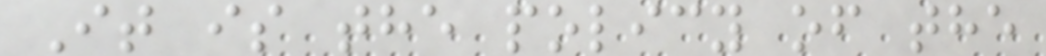It is the policy of the
